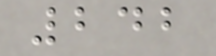242
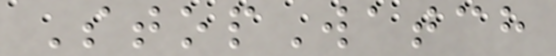StopWatch
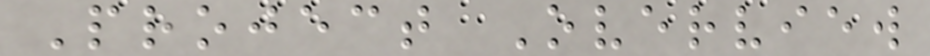Project Overview
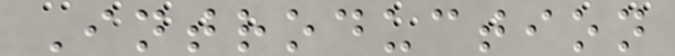Introduction
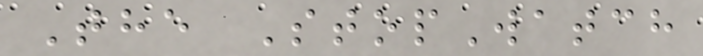The StopWatch
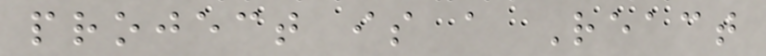project is a React
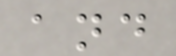and
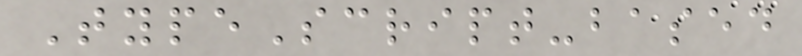TypeScript-based
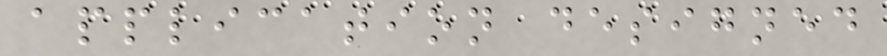application designed
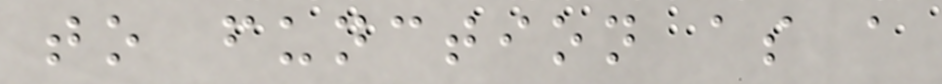to function as a
